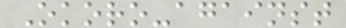Okoro-against
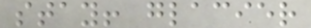stay! glacier
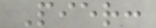Pier:
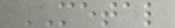METAL
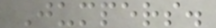Jumpers.
